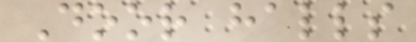Door halls
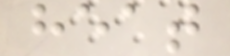heat
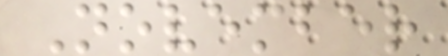November
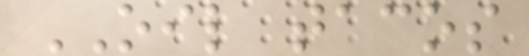OIL tacos
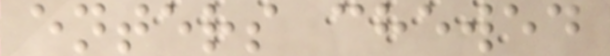enters chewed
